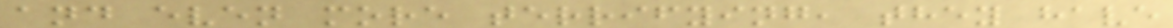and even more terrifying, they have
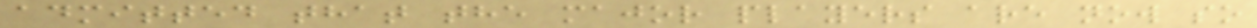admitted that the major players are now so
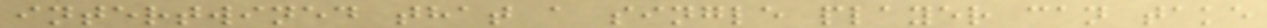intertwined that a single player can take
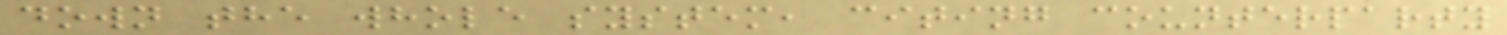down the whole system, citing counterparty
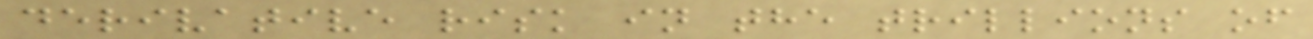derivative risk in the trillions of
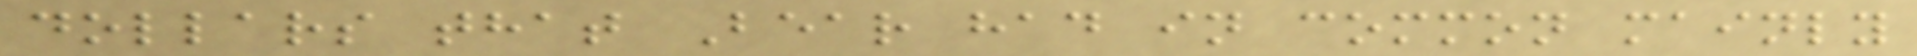dollars that Bear had in common mainly
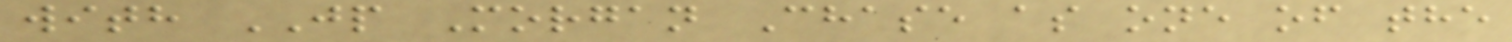with JP Morgan Chase as one of the
